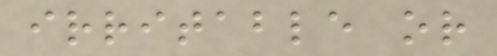irritable or
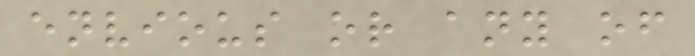envious or any of
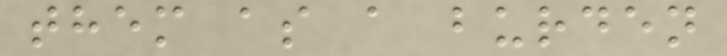them as a burden
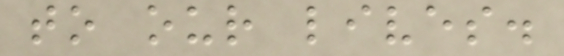to our lives.
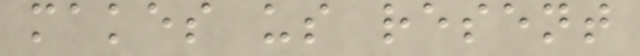makes us resent
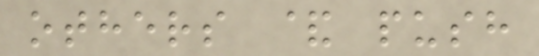others & push
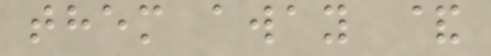them away &
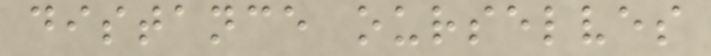distance ourselves
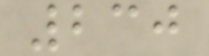230
